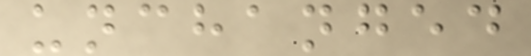unchanged
